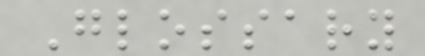Glossary
